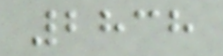2838
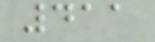411
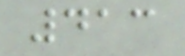413
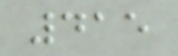415
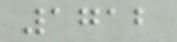1712
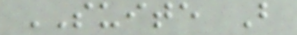SUITE B
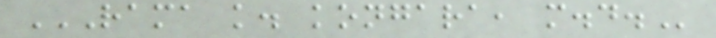RAMA K. KONGARA, M.D.
